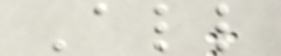All
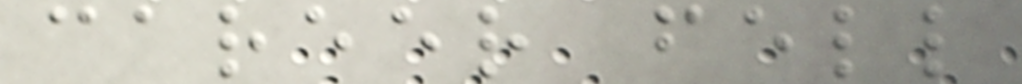career fell
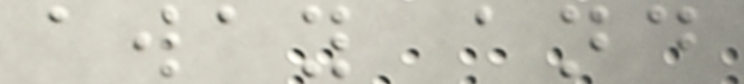away and
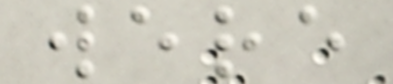were
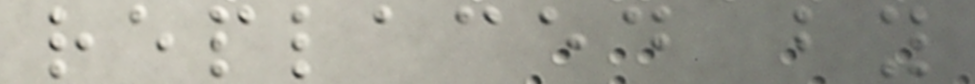replaced by
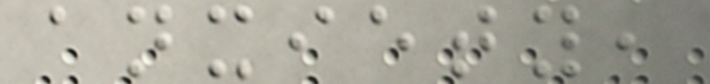anxiety,
